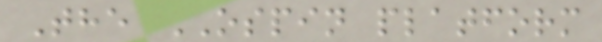The OSPIN platform
